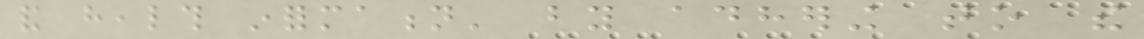and health information' by adhering to the
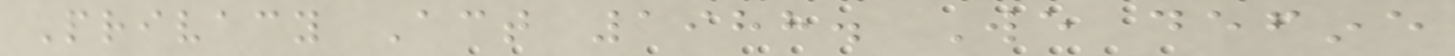Privacy Act 1988. We define
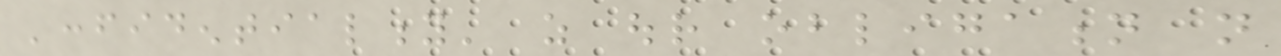'confidentiality' as our obligation not
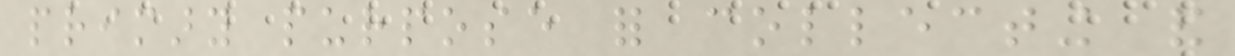primary purpose for collecting and
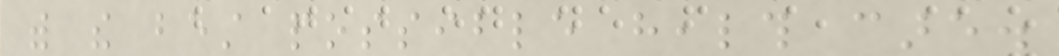with the best possible health care.
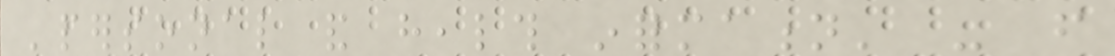'personal and health information' - from
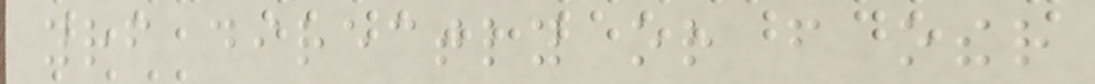yourself directly or from other
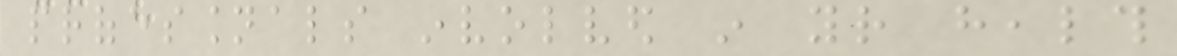professionals involved in your health
